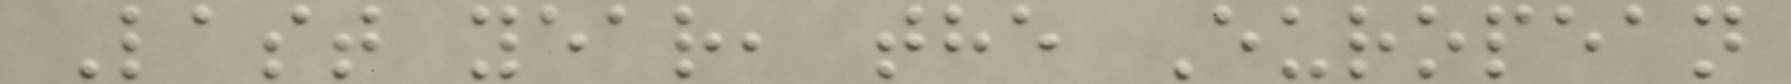Last year, the European
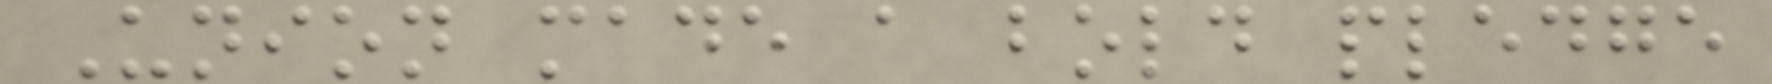Union made a bold pledge
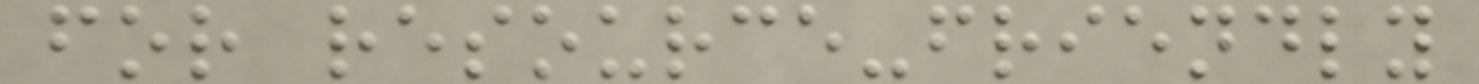for resource-friendly
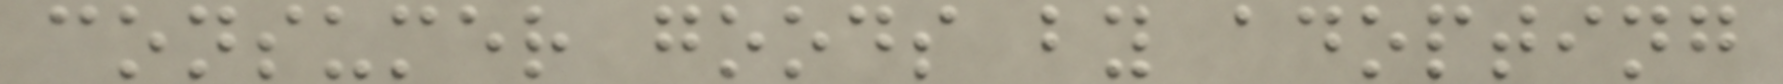consumer goods by adopting
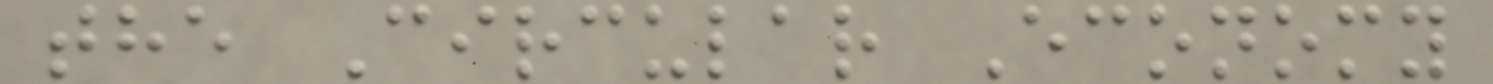the Circular Economy
